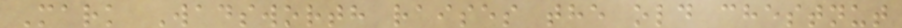Mark Wadsworth raises the old chestnut
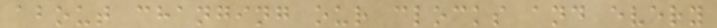about changing our clocks and every
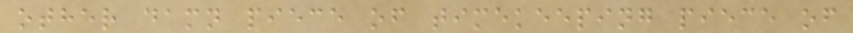other damn piece of timekeeping piece of
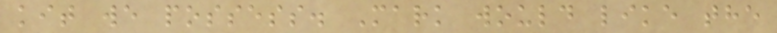kit we possess. Mark would like the
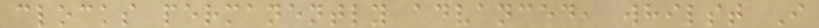clocks permanently advanced, whilst I
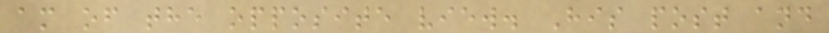am of the opposite view. His post and
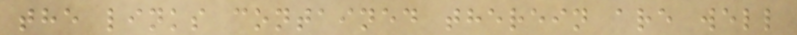the links contained therein are well
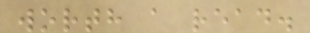worth a read.
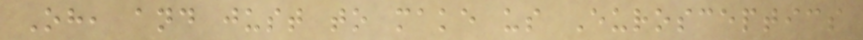Oh, and just to make us Eurosceptics
